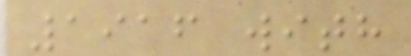1916 with
